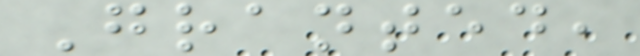Granted,
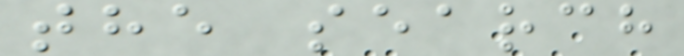the search
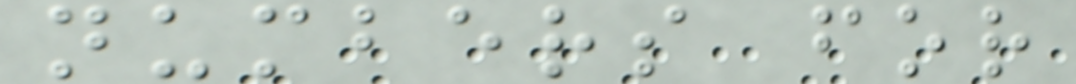numbers for
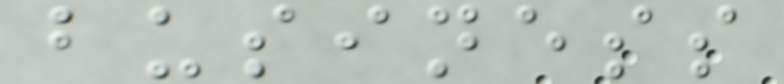business
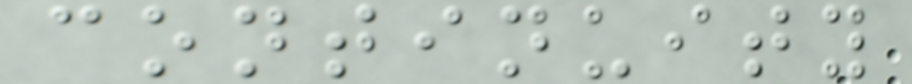continuity
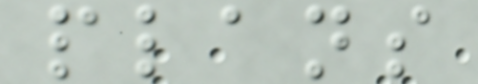plans
